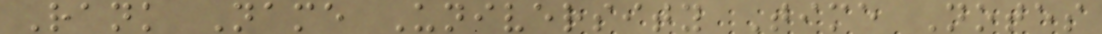Rank Name University Time Notes
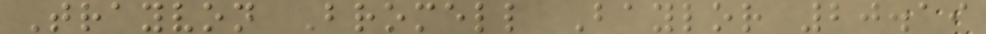Trayvon Bromell Baylor 20.19
